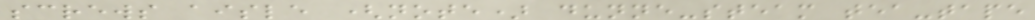screws aisle (note) dunne-steam tea-tape
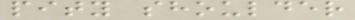pity shoulder
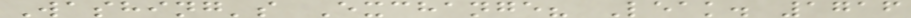Washing's Exchange? Leak. 1716
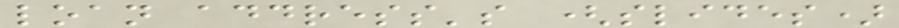loan address's (slides)
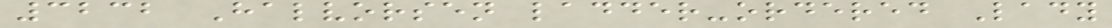3232 Halvorsen ladder-ordered Lady
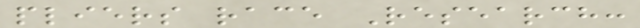pliers race Research:
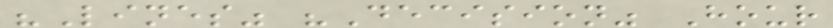"Lines" "Decision" Hour
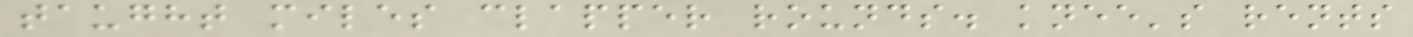taught miles clapper rounds. knee's rents
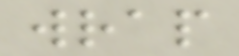wrap
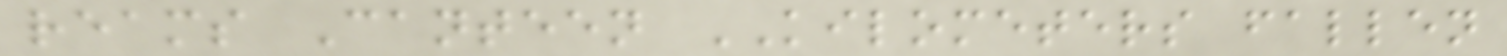reams Canteen KILOMETERS fallen
